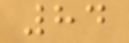84
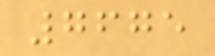7675
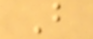B
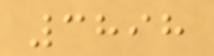3898
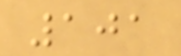101
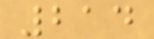214
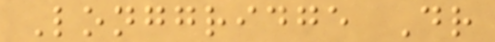Longgridge Dr
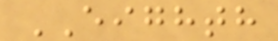EIGHTH
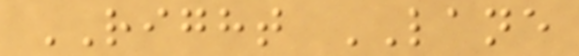RIGHT LANE
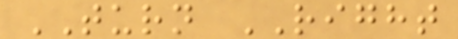TURN RIGHT
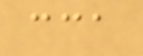cca
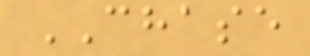CHASE
